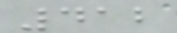412
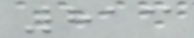813
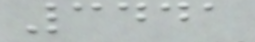3441
